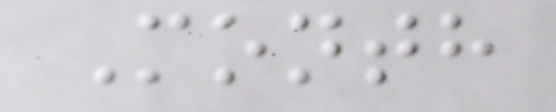Month
